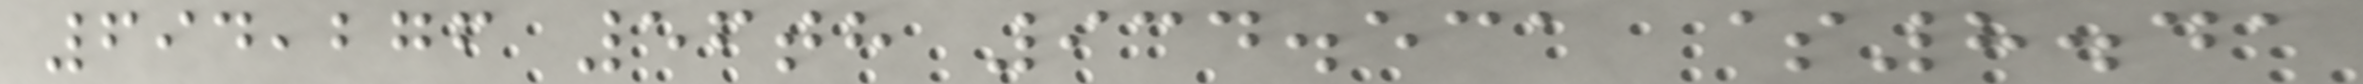694,276 56th 934.531 $8.41
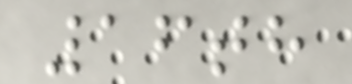16th
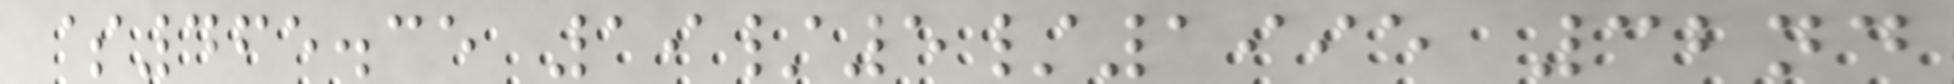$465.35 19/5/1995 32nd
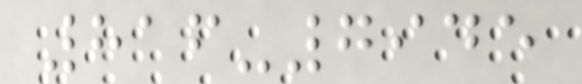816-7945
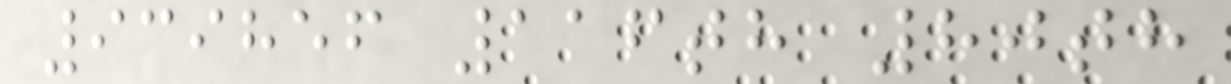939856 116th 80th
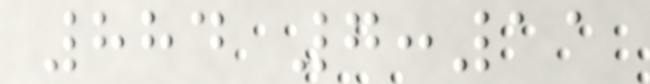884 7:11
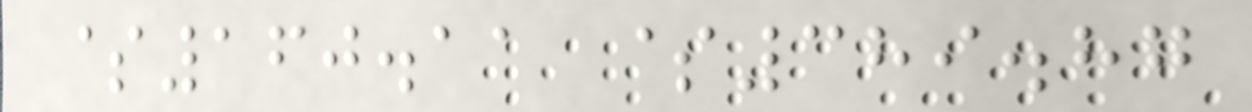$160.11 $389.87
